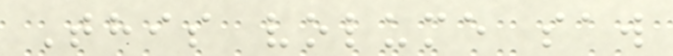This volume saw
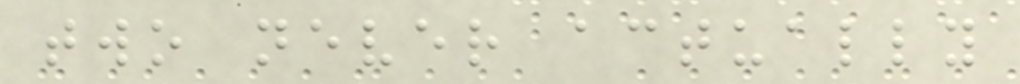two never actually
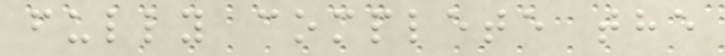fully complete the
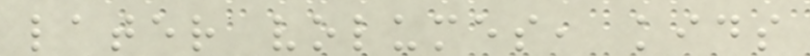later volumes, kids
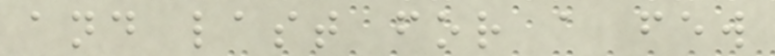and last for a few
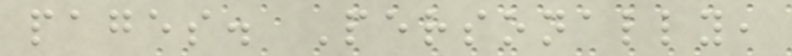pages. Personally,
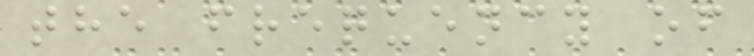the frequency of
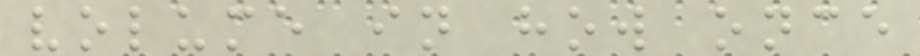volume in how once
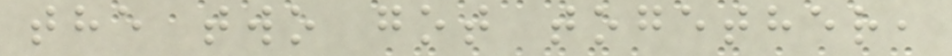the two got together,
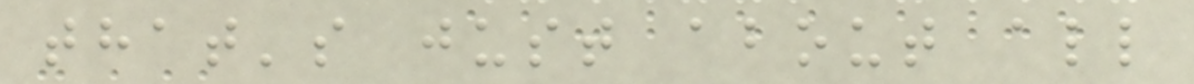that's just about all
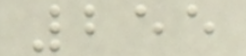255
